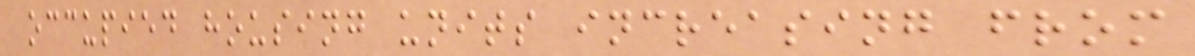occupied housing units increasing from
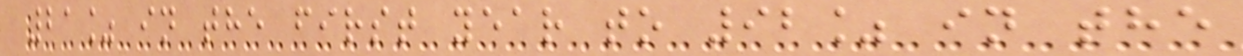21% in the first year to 92% in the
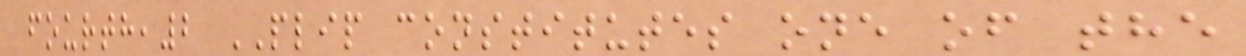fourth,2 PLIP constitutes one of the
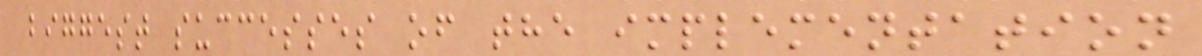biggest successes of the implementation
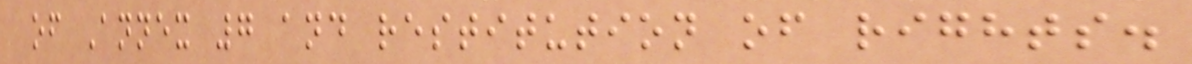of Annex 7 and restitution of rights.
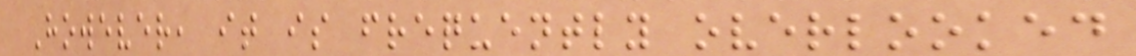However, it is frequently overlooked
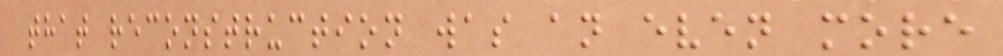that reconstruction was an even more
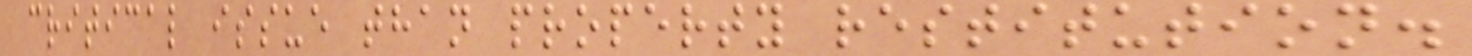critical issue than property restitution.
